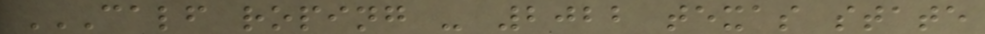CALF ROPING - 2022 TEXAS STATE
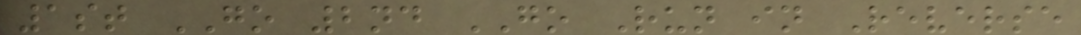1st GO 2nd GO Run in Reverse
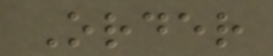Order
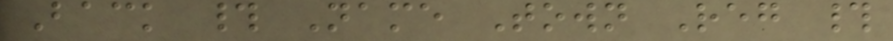Back # Name Town Reg #
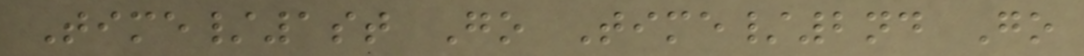Time/1st Go Time/2nd Go
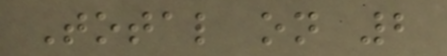Total on 2
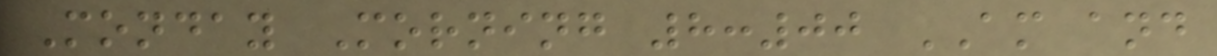Monday Morning 8:00 AM and
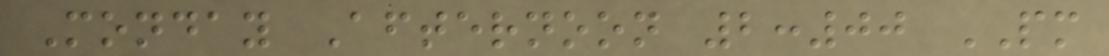Monday Afternoon 2:00 PM
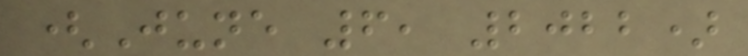(June 6, 2022)
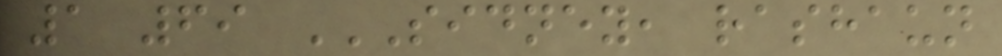1 69 SIDNEY, RASHAUN
